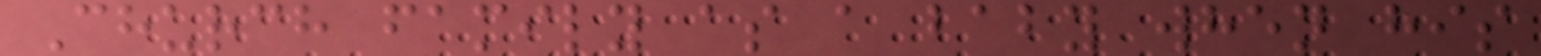Church family as a baby when his
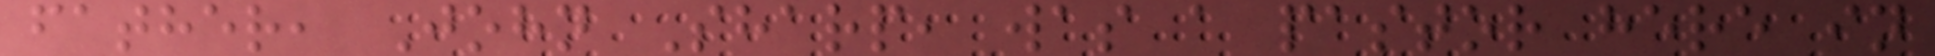father, John Sharp, was a pastor here in
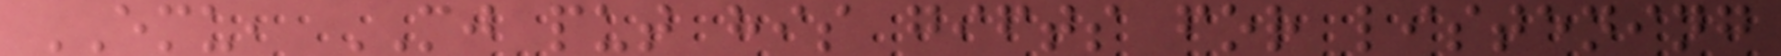EMU, MJ put his gifts for listening
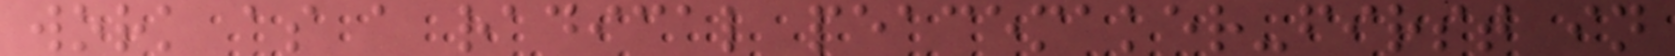work as a radical peacemaker-first in
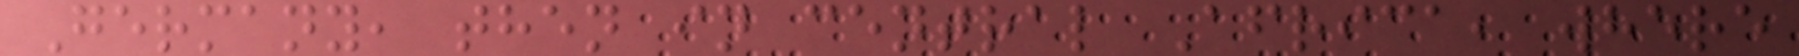Germany, then in central Africa, where
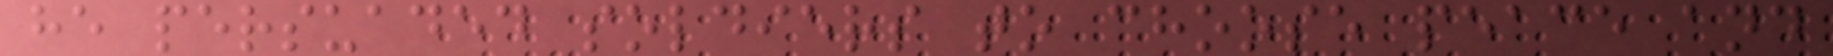he persuaded soldiers to choose peace and
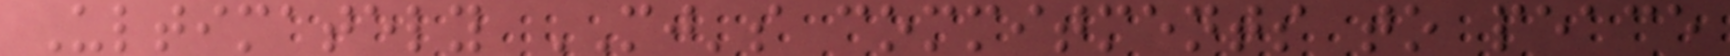Ultimately MJ's commitments to peace
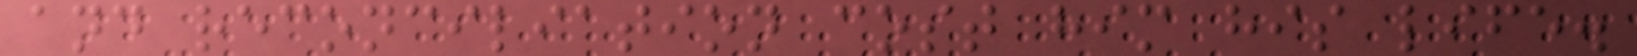and reconciliation cost him his life.
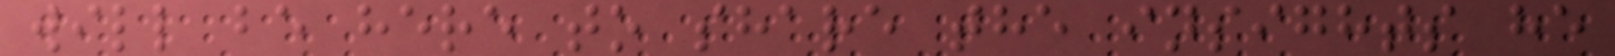will be here to share the insights he
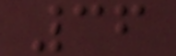36
